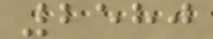2580
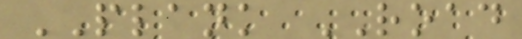PLANK ROAD
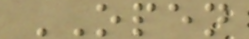OPEN
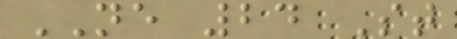NE 24 St
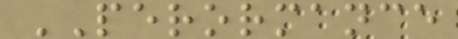PERORMANCE
